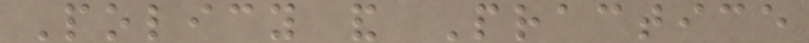Policy and Practice
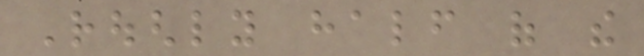Roughly half of the
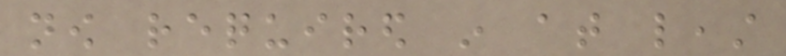now required in at least
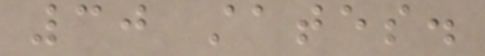30 states.
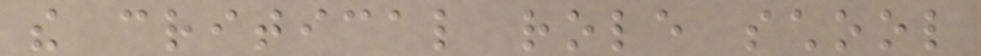the critical role school
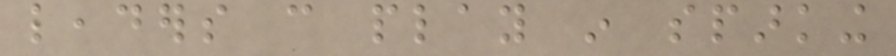leaders can play in sparking
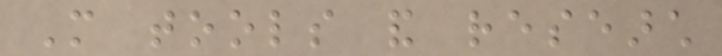More tools and research
